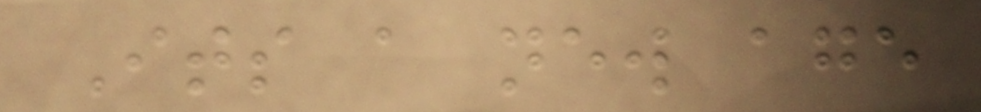Its a new age
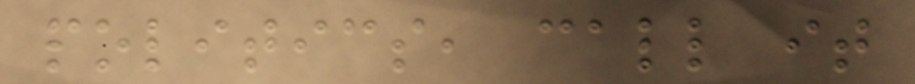politics, call it
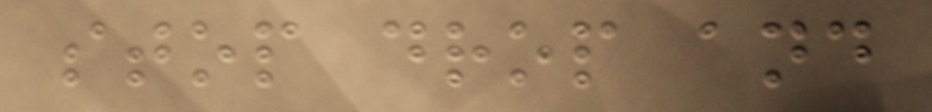stop drop and
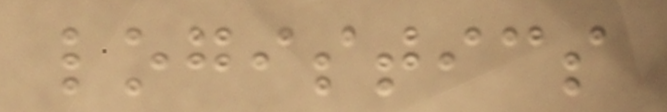logistics
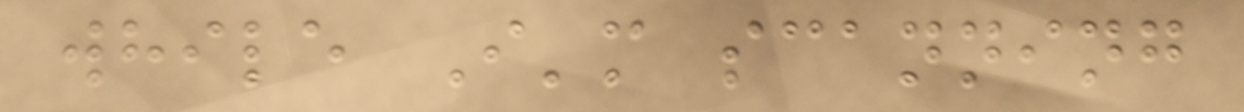while I'm scanning
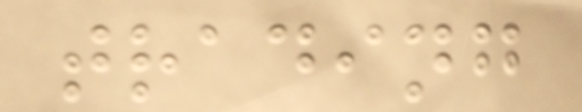trading
